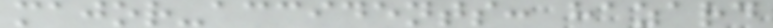major-accidents: hazard
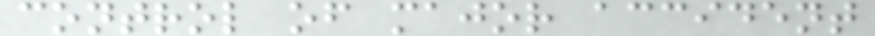control of major accident
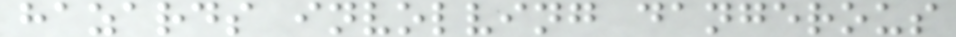hazards involving dangerous
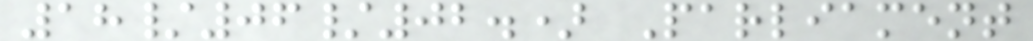18/06/02.) Parliament
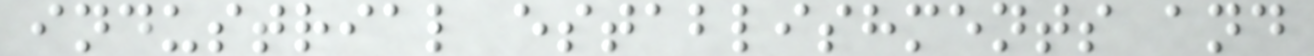industrial establishments and
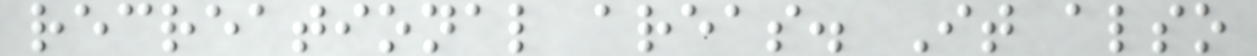recreational areas. It also
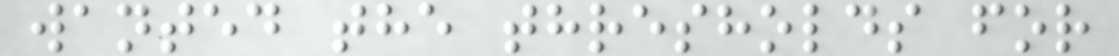wanted the thresholds for
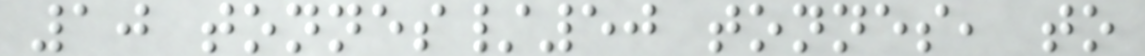10 tonnes/50 tonnes, to
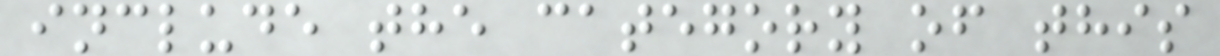include the category of this
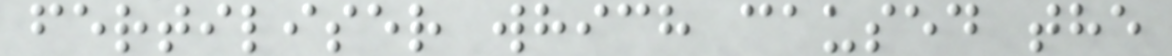fertiliser which caused the
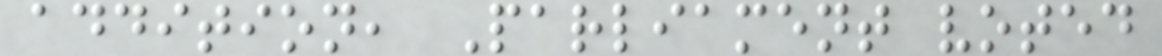addition, Parliament voted
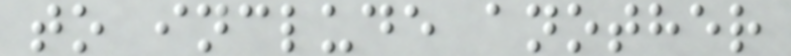to include another
